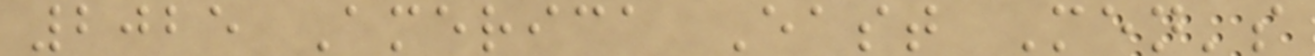2025 America East Men's
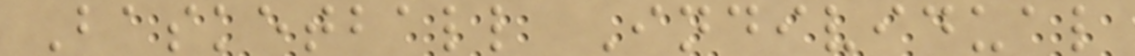Basketball Individual
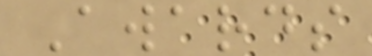Awards
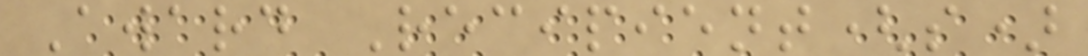Award Recipient(s)
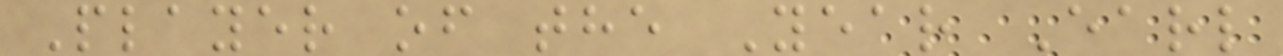Player of the Year Earl
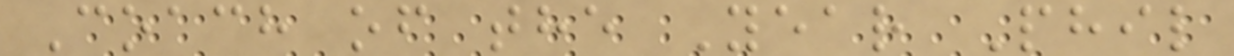Coach of the Year Phil
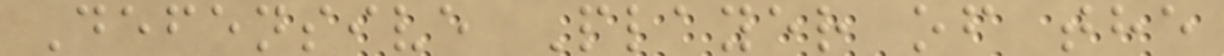Defensive Player of the
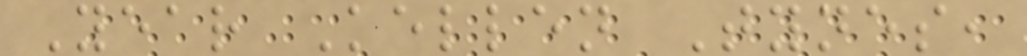Year Kellen Tynes,
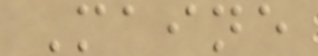Maine
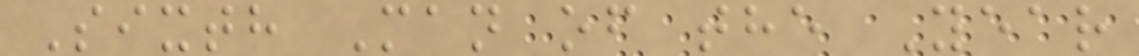Sixth Man of the Year
